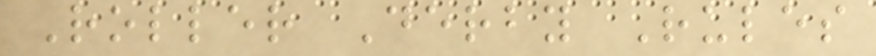Roller Derby Rules
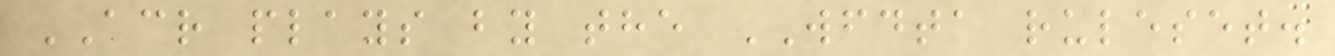ACR plays by the WFDTA ruleset.
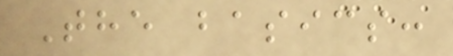The basics:
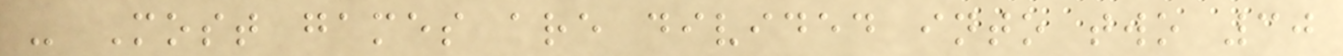- Most games are divided into two 30
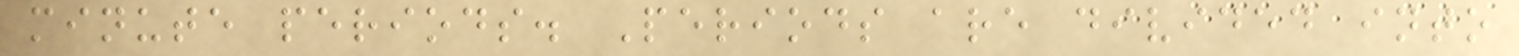minute periods. Periods are divided into
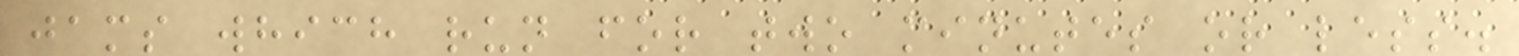jams which run for two minutes or less.
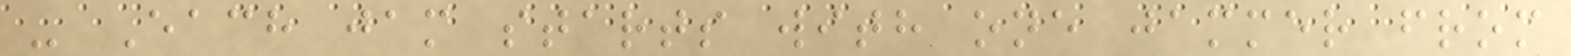- Each jam starts with one jammer from
